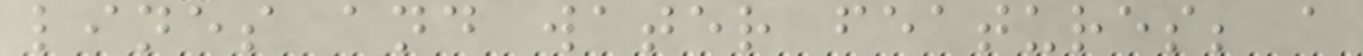lines and water features; a
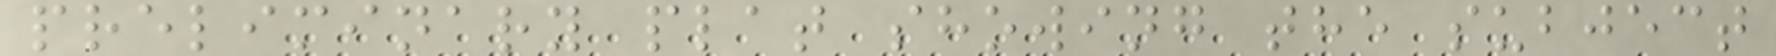preliminary plat showing the subject
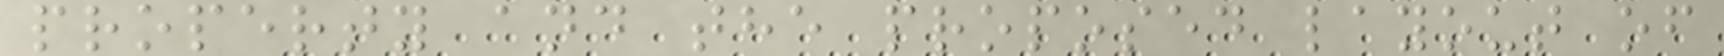property and the proposed layout of
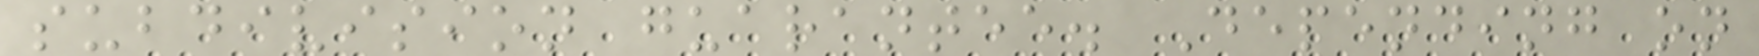subdivision guarantee. Depending on
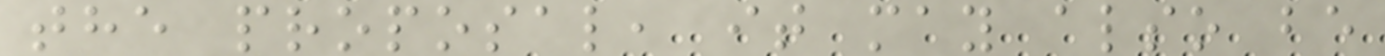the proposal, it may also be
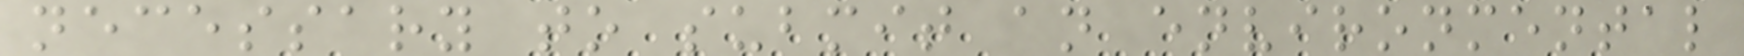necessary to submit an environmental
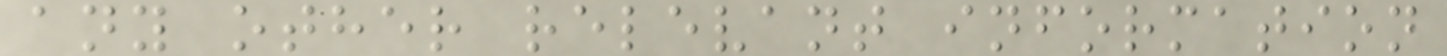any other relevant information
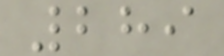289
